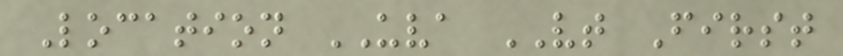Location UVA VT First
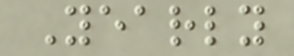Yearly
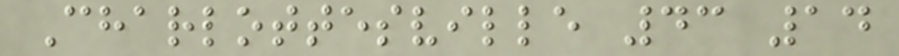Charlottesville 43 14
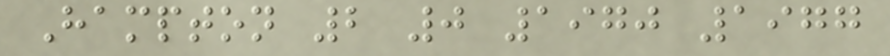Hampton 2 0 1970 1977
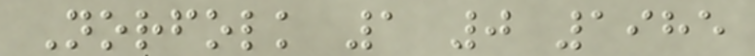Norfolk 1 0 1985
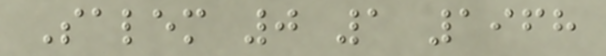Salem 0 1 1968
